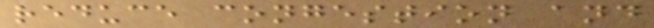reduce congestion and
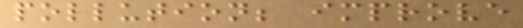pollution; improve
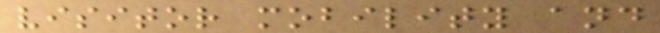visitor mobility and
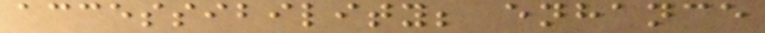accessibility; enhance
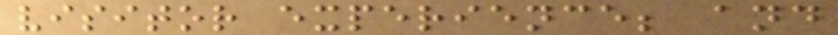visitor experience; and
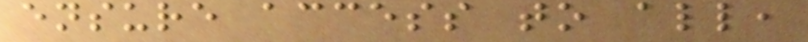ensure access to all,
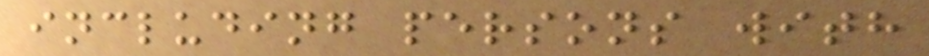including persons with
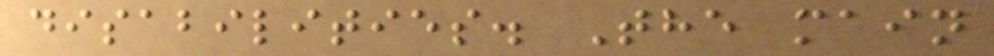disabilities. The main
